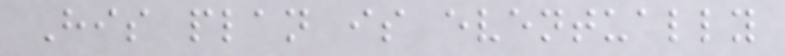His plan is eventually
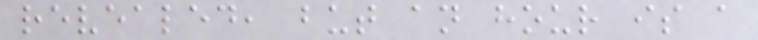revealed, but an hour is a
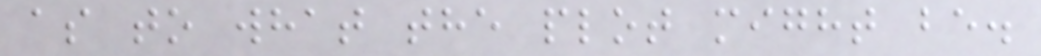as to what the plot might be.
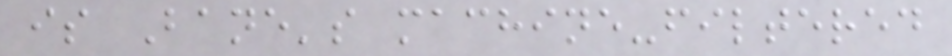is Bane's machine-filtered
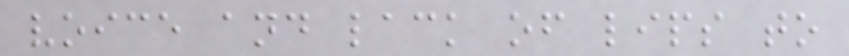voice and lack of lips to
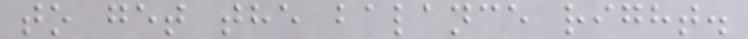to get the balance right.
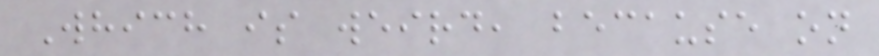Which is weird, because on
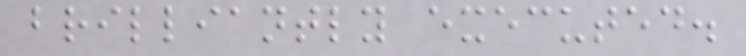brilliantly executed.
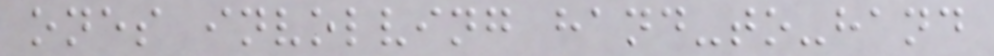ones involving hand-to-hand
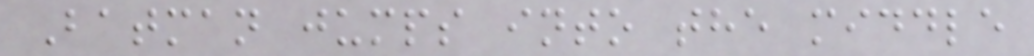Batman jumps into the middle
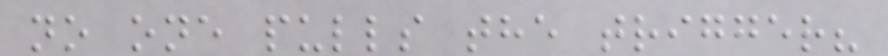no one pulls the trigger?
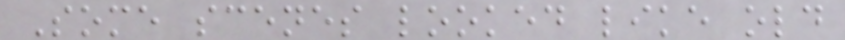Some scenes looked like old
